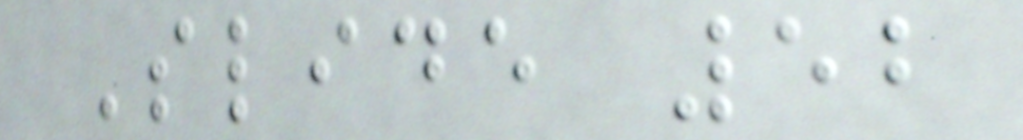Slide 52
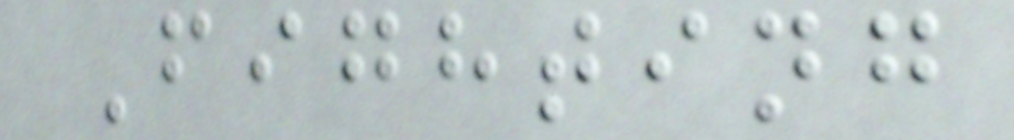Fighting
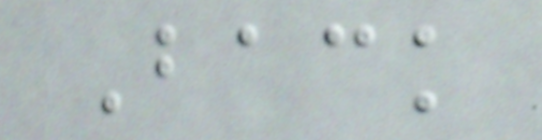Back
